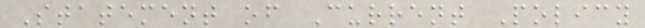Statement of Current Policy
